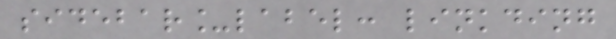sidebar_label: linkding
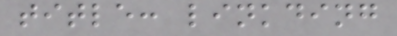title: linkding
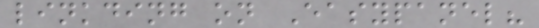linkding on Easypanel?
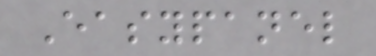Easypanel
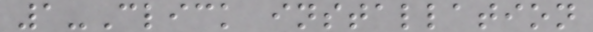1-Click installation
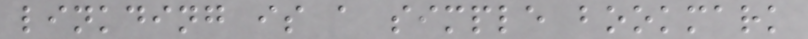linkding is a simple bookmark
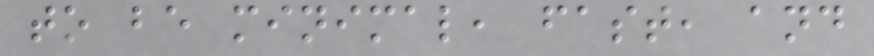to be minimal, fast, and
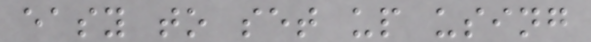easy to set up using
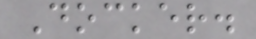Docker.
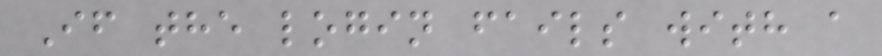If the login fails with a
